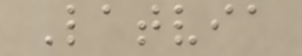Latvia
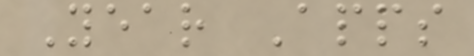Year Apps
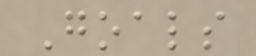Goals
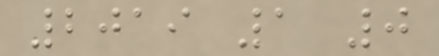2019 1 0
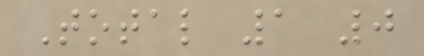Total 1 0
